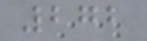272
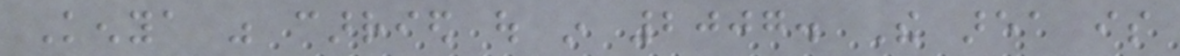Kenya was carried out in 2007. The area is
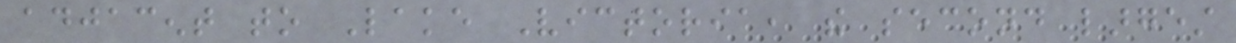adjacent to Lake Victoria, the second largest
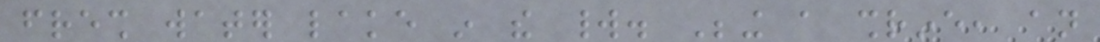fresh water lake in the world. Being a shrine, an
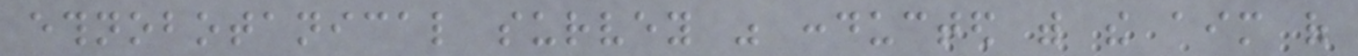ethnobotanical survey was conducted with the aim of
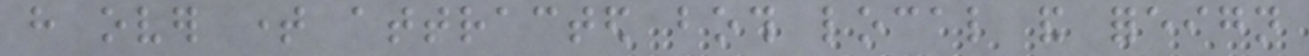have over time attracted both local and foreign
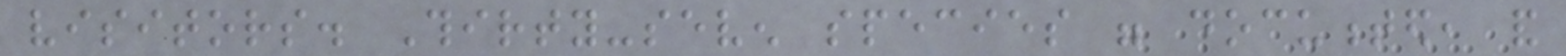visitors. Thirty-seven species were documented, and
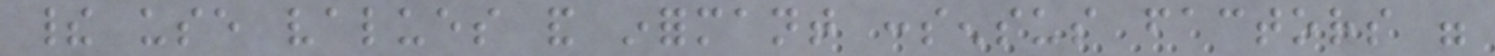their use values and informant consensus factors were
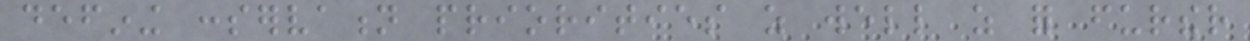defining conservation priorities as well as for further
